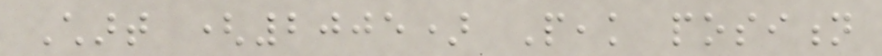Chart (2005) Peak position
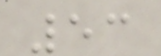53
